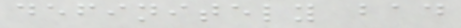definitely bad
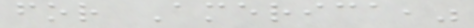for America,"
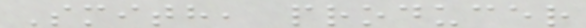Smith, producer
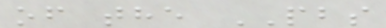of the PBS
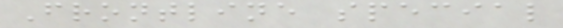Frontline special
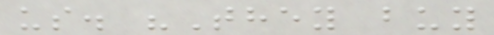us. "They buy
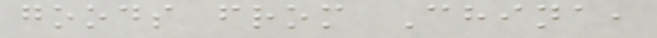goods from China,
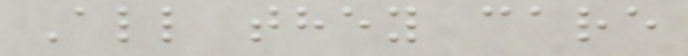All they care
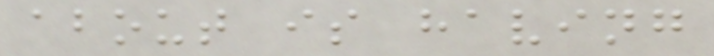about is having
